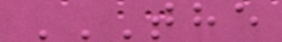THE
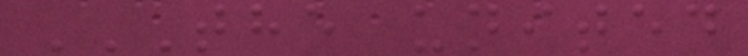THE UNITED
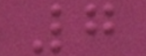7
